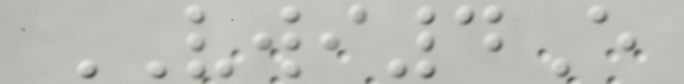VWI4E
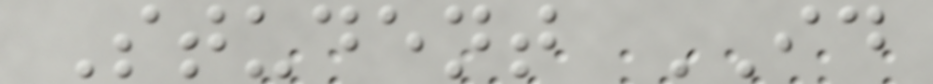Student ID
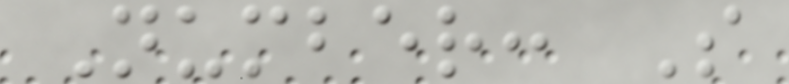Number: S
